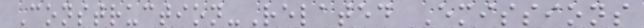Construction-Related Emissions
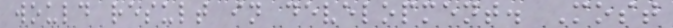would result in development. Most
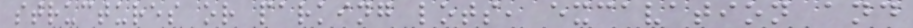structures or parking lots, excavation and
